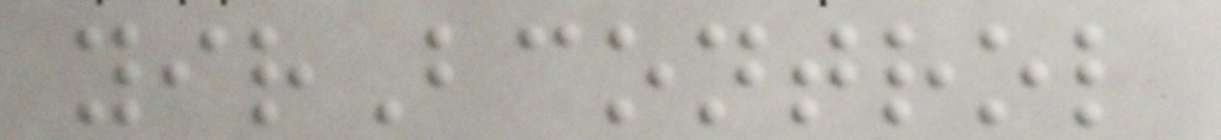yirBcontrol
